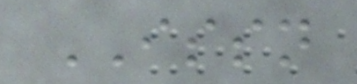ISSN
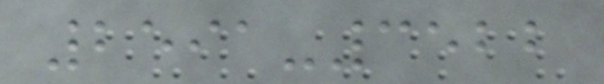2591-3522
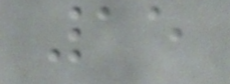15
